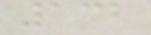132
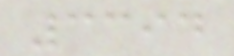3394
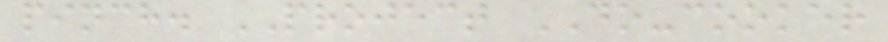pinch. PROJECT DO-cooker
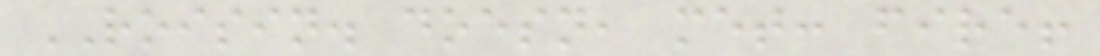ROISIN. doesn, met: fire!
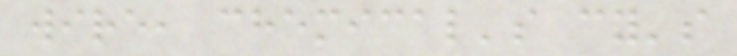wire, chemical's cy's
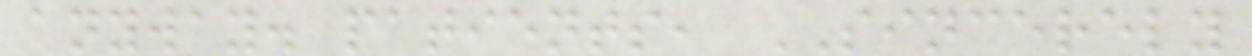anyway. patients, SINCERELY
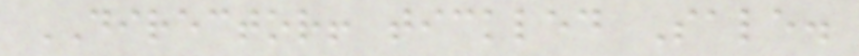DIRECTOR! tickled Sale.
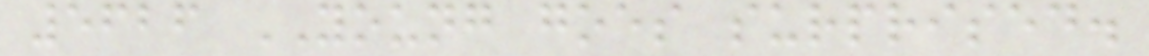5626 YOUNG goes surprised.
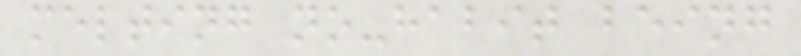melting no-habit being
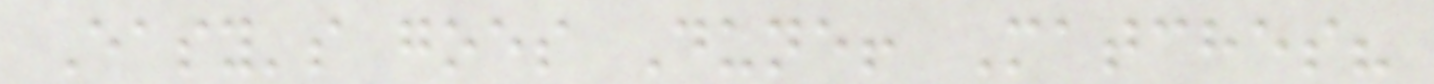Easy's goes Dune! Matches?
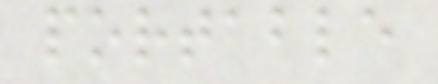portable
